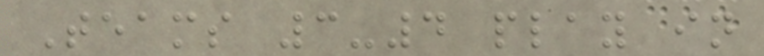Teams 3-4 play in
